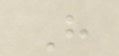H
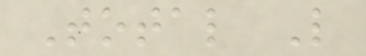Total L
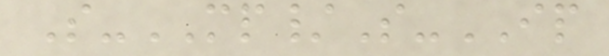S-MP/S-IP
